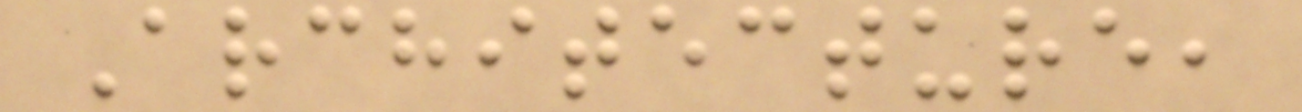Architecture,
